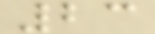23
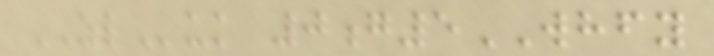ZLuk 0g5WHFY
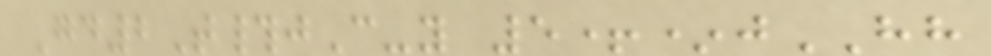Gd2T#jC-y 5+*jHH
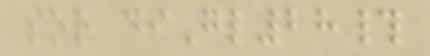sor diGl28#
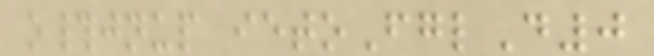o#jnup ietoFglD0
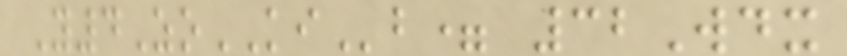Y4ZoKIb= 32Wdx
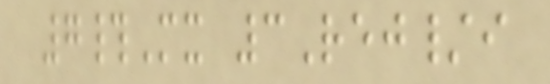7#Mx 3Rej/i
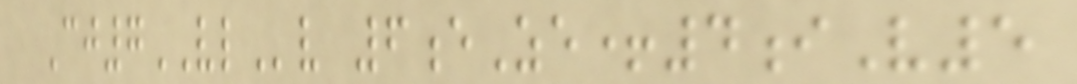Cj7VLv 6eZe+4iV5
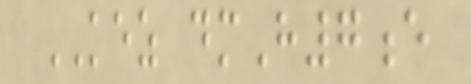KEZ dmH7e
